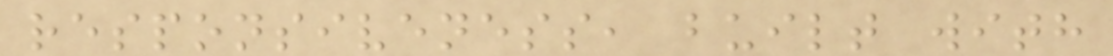responsiveness, built with
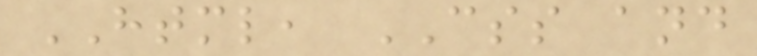HTML, CSS and
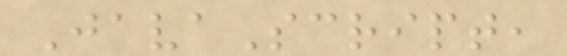JavaScript,
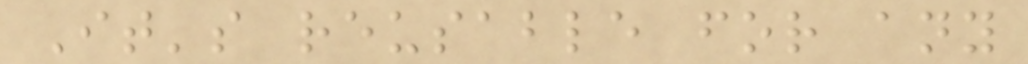It's reusable for any
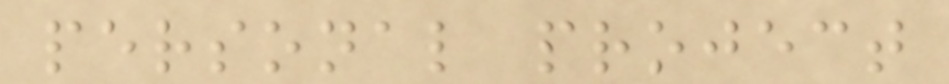personal project
